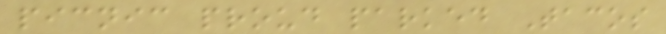picnic proud parked Tacos
